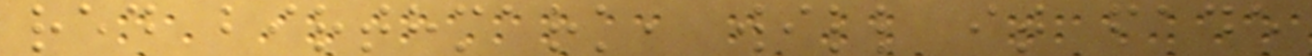red birthmark, will it fade
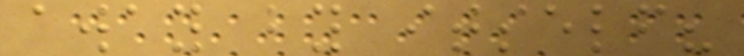away by itself?
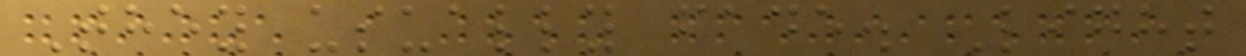They usually fade. Light
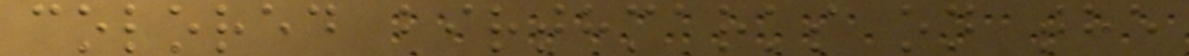colored birthmarks on the
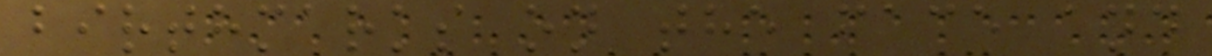birthmarks on the face and
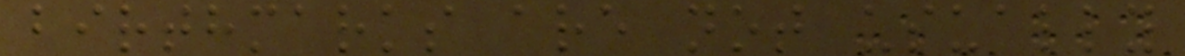birthmarks are not usually
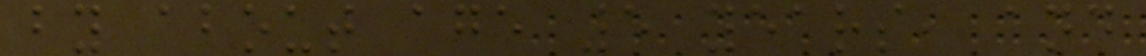by about age 5 years, and
